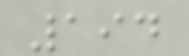194
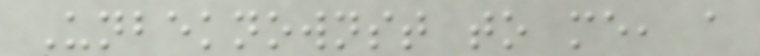Unbeknownst to me, a
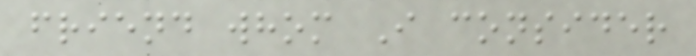friend whom I consider
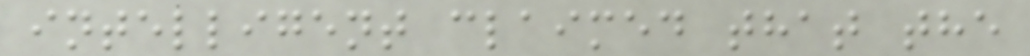intelligent claimed that the
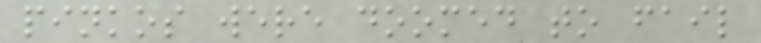pinkos were doomed to fail
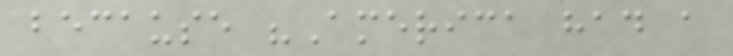because "America had a
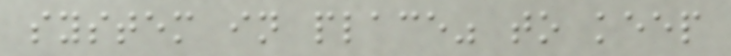system in place" to keep
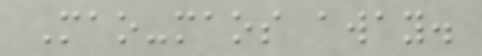Mao-maos away.
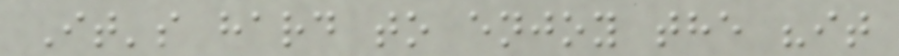It's hard to enjoy the "it
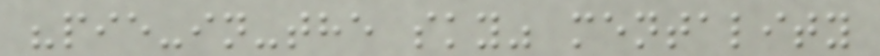"pie-in-the sky" mentality
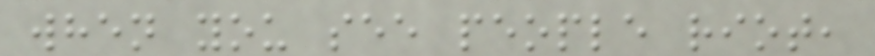when you see people riot,
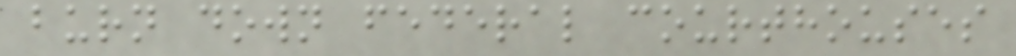burn down federal courthouses
